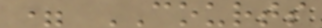= COURTS
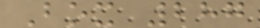Box 287
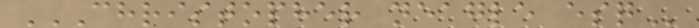CHRISTOPHER NEAGLE ESQ
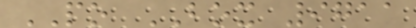PO BOX 9711
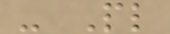- Pl
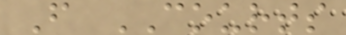F COURTS
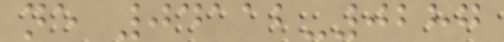ne 04112-0287
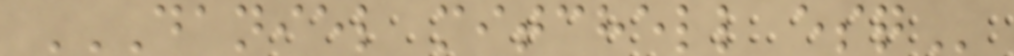DANIEL MITCHELL ESQ
